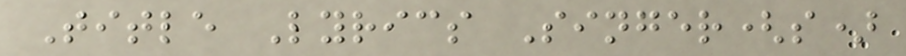Title Lyrics Singer(s)
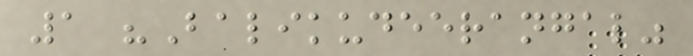1 "Balikudeerangal"
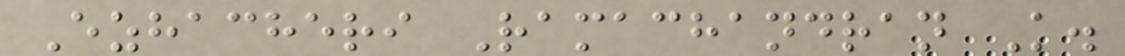Ezhacheri Ramachandran K.
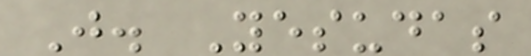J. Yesudas
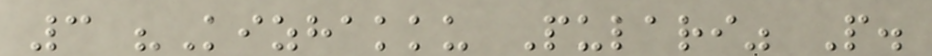3 "Kizhakku Pulari" P.
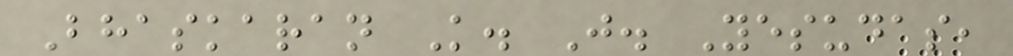Bhaskaran K. J. Yesudas,
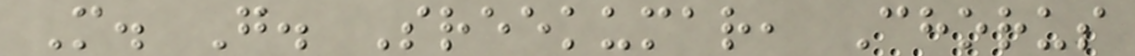M. G. Sreekumar, Chorus
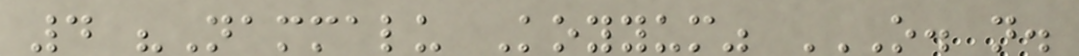4 "Nammalu Koyyum" O. N.
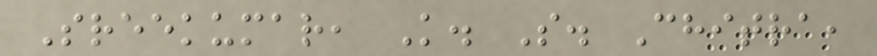Sreekumar, K. S. Chitra,
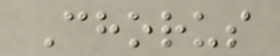Chorus
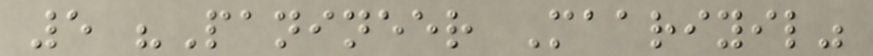5 "Panineer Maariyil"
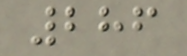286
